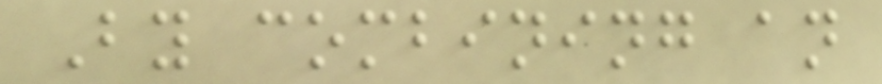By combining an
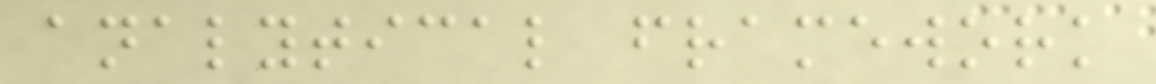analytical framework
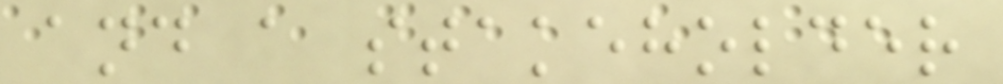and a stakeholder
